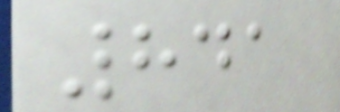841
